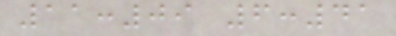11:09 6:41
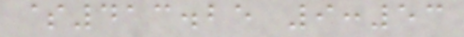$413.25 9:53
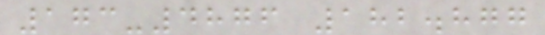173-4876 182.877
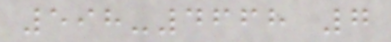598-4668 7
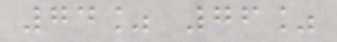74% 76%
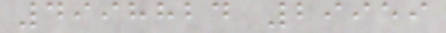4998824 29959
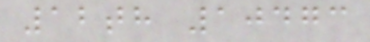12th 10473
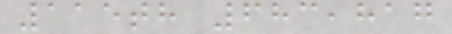115th 683,817
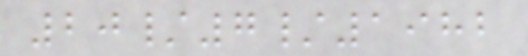20/7/1982
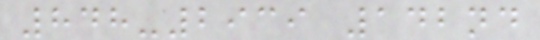848-2939 142nd
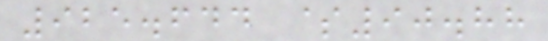925.644 $90.88
